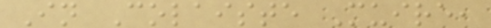In Colaiste Muire,
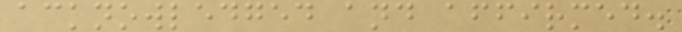acknowledged and affirmed.
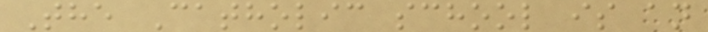The Catholic school is an
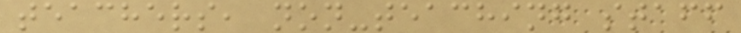teachers, non-teaching staff
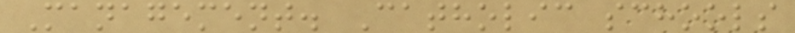Management. Catholic schools
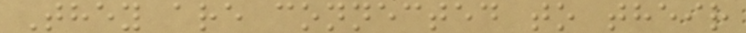They are connected to their
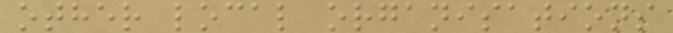other local organisations
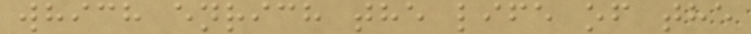which enrich the life of the
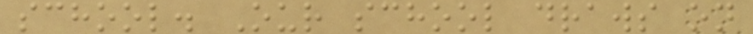school. Our school draws on
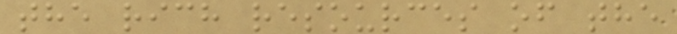the rich resources of the
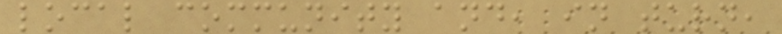local community and, in turn,
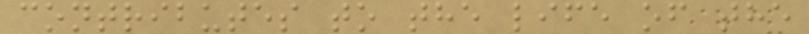contributes to the life of the
